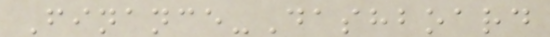Finance-Dashboard
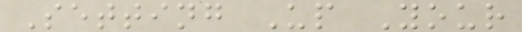Setting Up Your
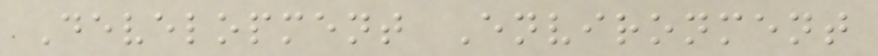Development Environment
